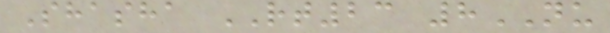Shasha RT23 8NU
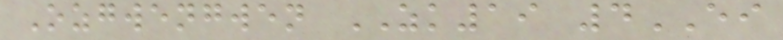Ozgwengwen ZK19 4EI
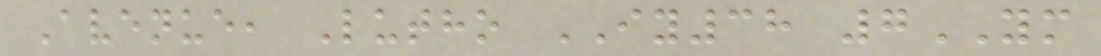Avenue, Lutho IY38 7YM
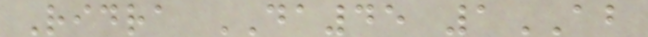Ridra DA45 1AB
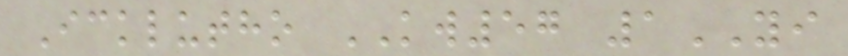Icklutho KW57 1YI
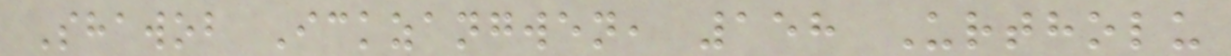Shawob Ickzangwen, 158 Urtholu
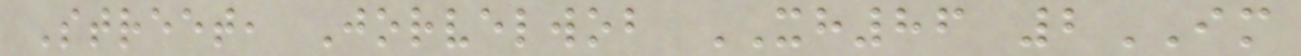Street, Jorvelwob XH86 2IM
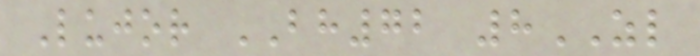Lujor BH72 8ZL
